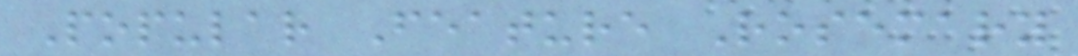Popular Feature Rosemary
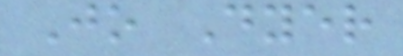Jo Dyer
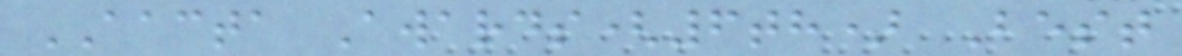AACTA Awards(6th) Best
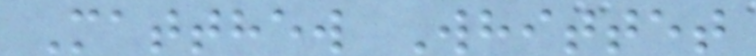Matthew Whittet
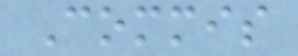Commis
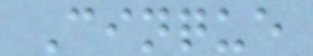Cinque
